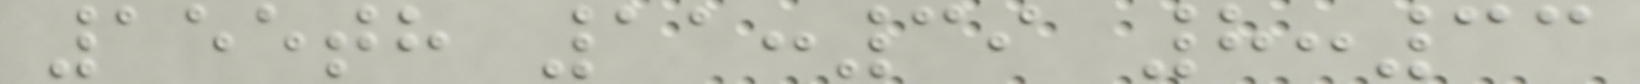155th 11:39 8:33
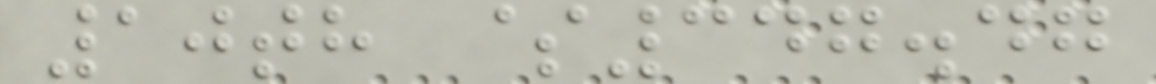10th $347.47
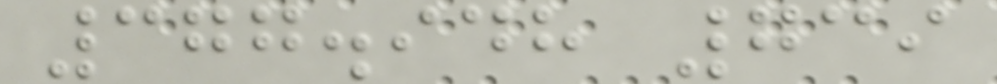377.948 739
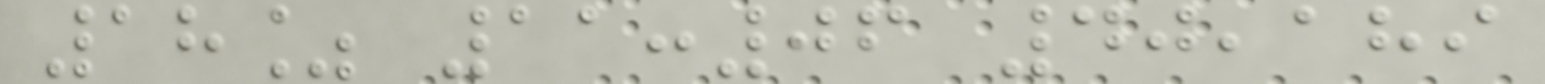18% 11:06 40,189
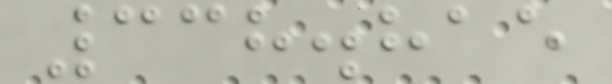338.815
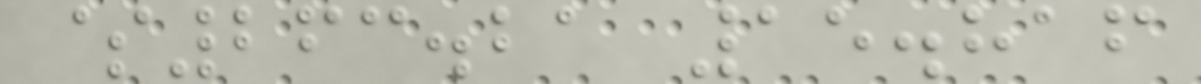$263.21 15.816
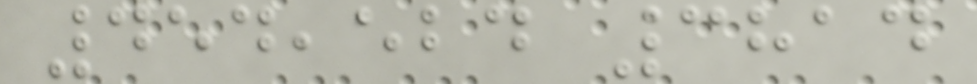454,524 3814
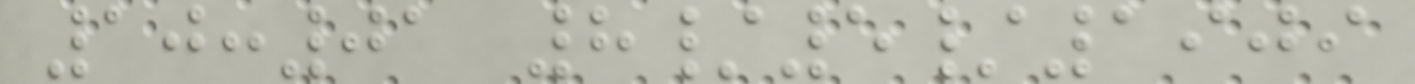10:01 8/5/1909
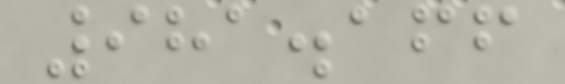981.166
